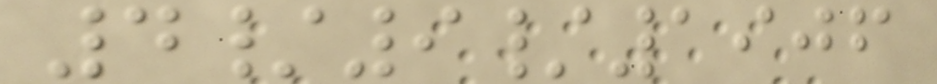4/9/1906
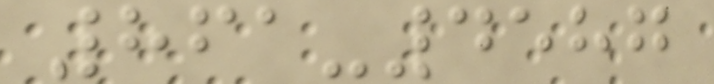861-4587
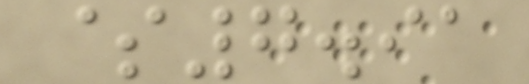$7.91
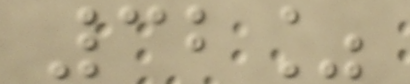32%
